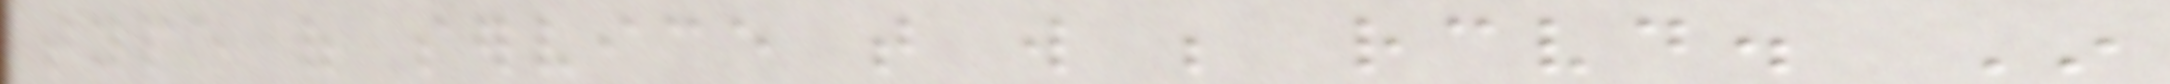type of service that will be received. In
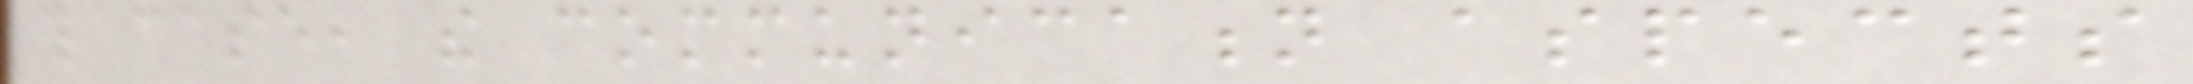this case, the communication aspects
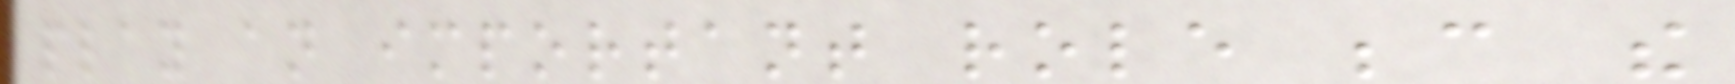play an important role because the
